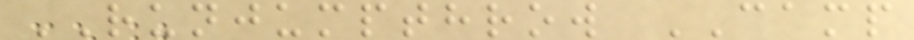RUNJUMPTHROW CAMP
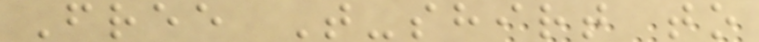Free T-shirt to
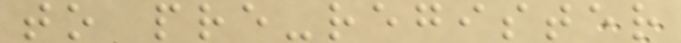to pre-register
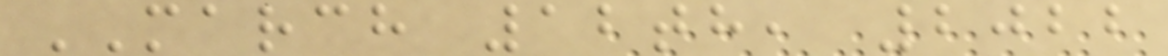MARCH 12th, 2022
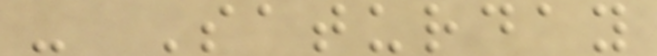- Saturday
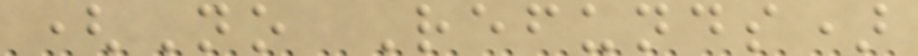(No Refunds)
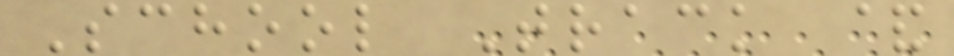School Track &
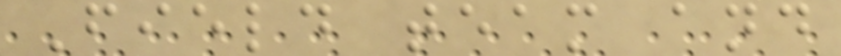Field team and
